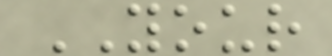YOUR
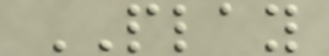PLAY
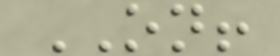ON!
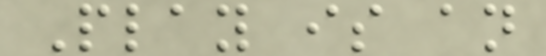Play is an
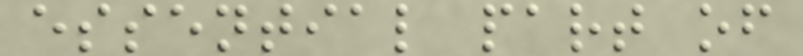essential part of
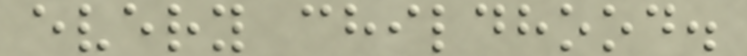every childhood.
